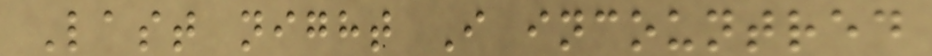Last night I incountred
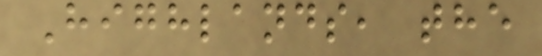Highlands, the
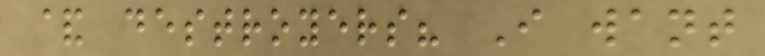& destroyers? I want
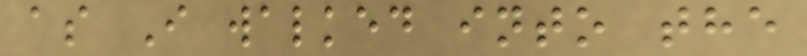as I walked into the
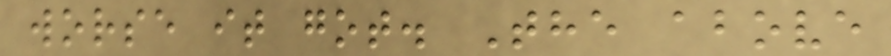worse it got. The above
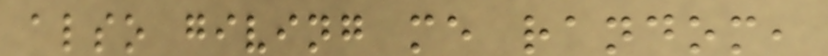also giving me random,
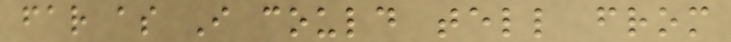far as I could tell from
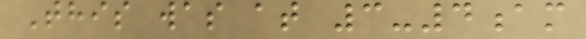This was at 3-4am
